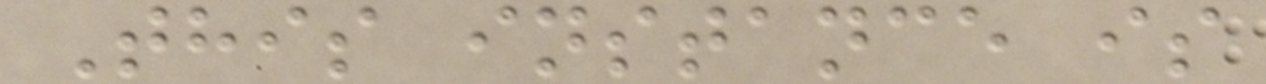This instance is
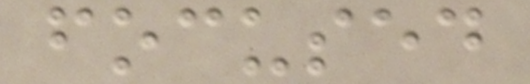focused
